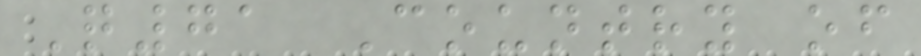Q71 Country of
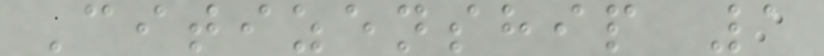Citizenship 1
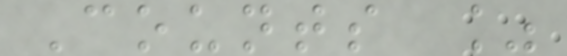Counts %
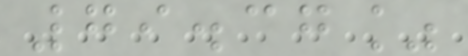79.37%
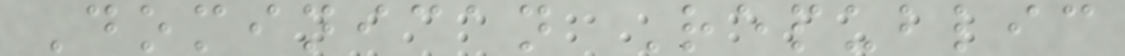Dominican Republic
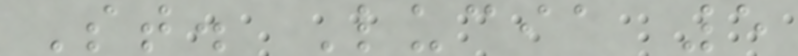St. Lucia 5
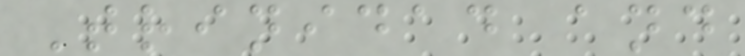Trinidad and
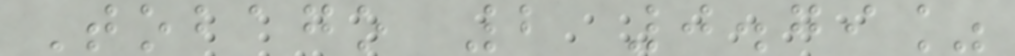Tobago 2 0.79%
